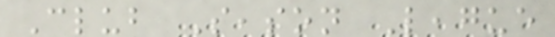Club Season League
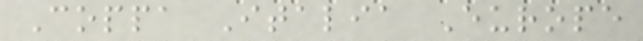Coppa Italia Europe
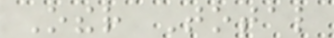Other Total
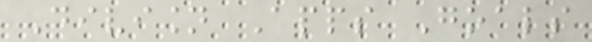Division Apps Goals
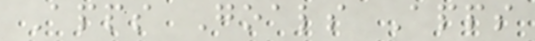Apps Goals Apps
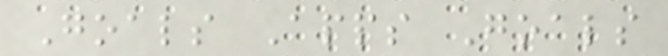Goals Apps Goals
